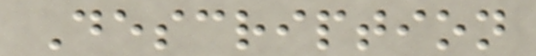Description
